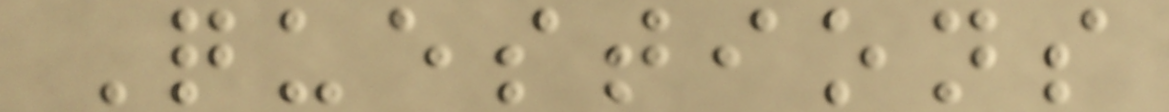Questions
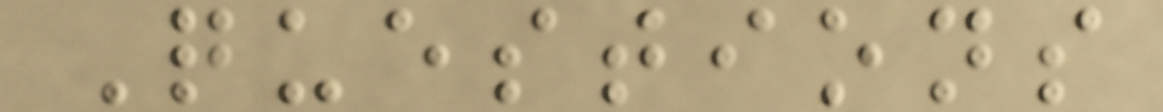Questions
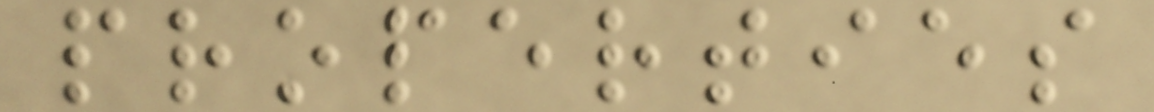properties
